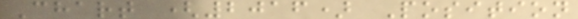Chart (2016) Position
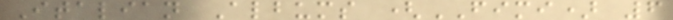Italian Albums (FIMI) 6
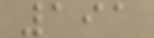191
